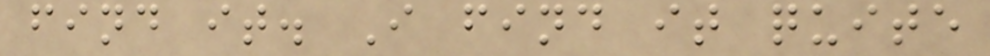find it. I find it quite
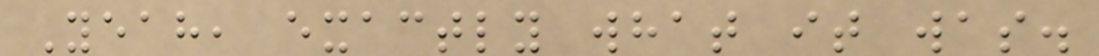Yeah, exactly what it was.
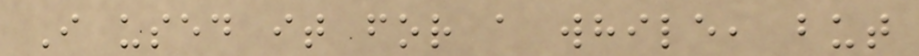I used it for a while, but
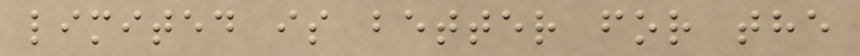limited is better for the
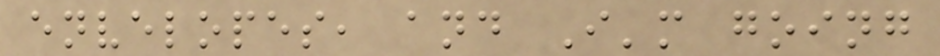envelopes, and I'm going
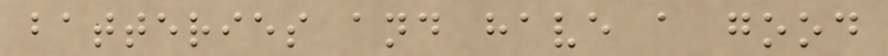batteries and have a good
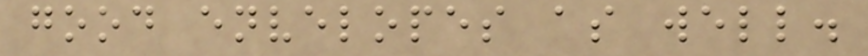good envelopes as well.
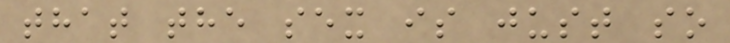that the sex is just so
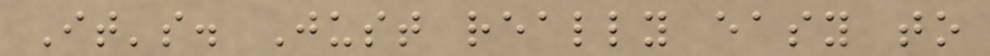It's. Just really easy to
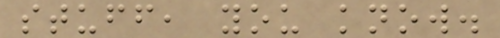stuff, you know.
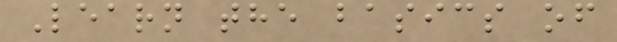Learn the basics of
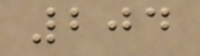204
